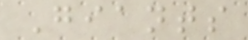Giants
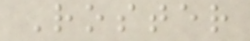Roster
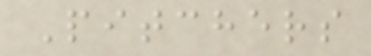Pitchers
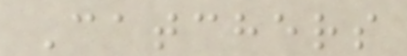Catchers
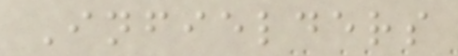Infielders
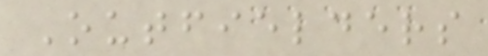Outfielders
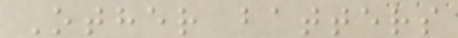Other batters
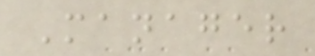Manager
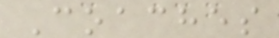Coaches
